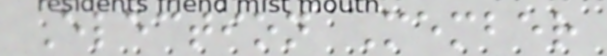Election Member
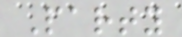Party
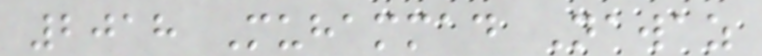2018 Muhammad Nawaz
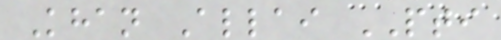Khan Allai PTI
